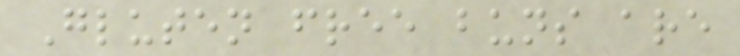Gluten free buns are
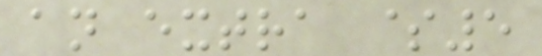an extra $5
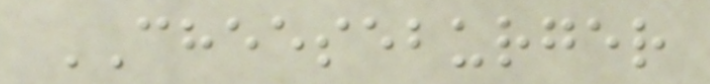CHEESEBURGER
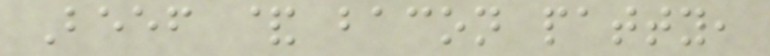Beef & bacon patty,
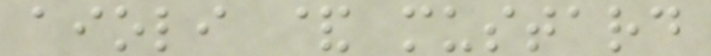aioli & mustard
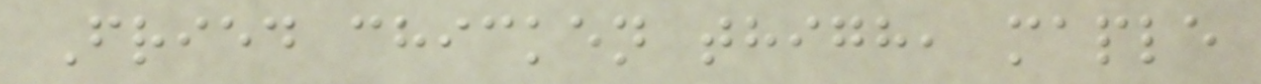Fried chicken thigh, maple
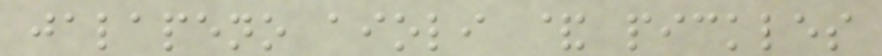jalapeno aioli & pickles
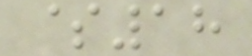$18
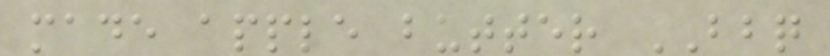made apple butter BBQ
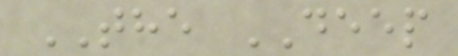THE DEEP
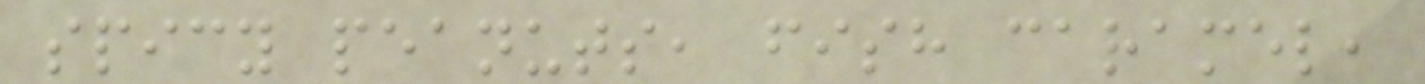spicy peanuts, fish caramel,
